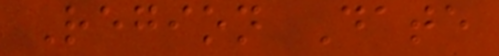Region Date
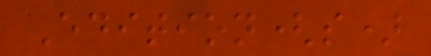Edition(s)
